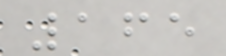165
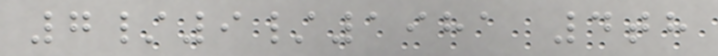7/9/1981 4th
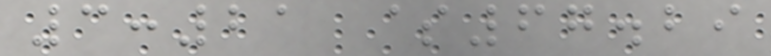3:21 $67.29
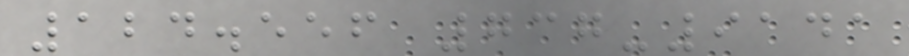124.556 737-9141
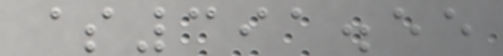$391.55
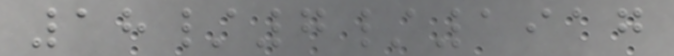18/7/1917
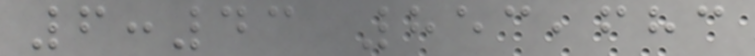6:43 853,683
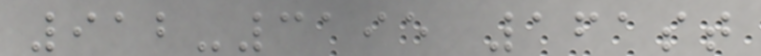912-3195 161st
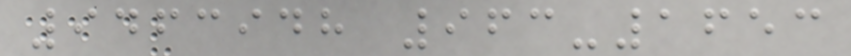9463948 963-1653
